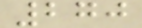270
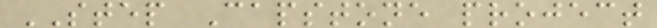STEP Capstone project
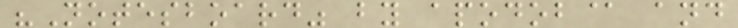"Notesboard" by apodob@ and
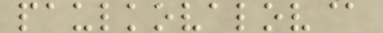paulkovalov@
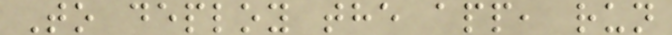To deploy the app, run
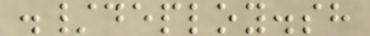./deploy.sh
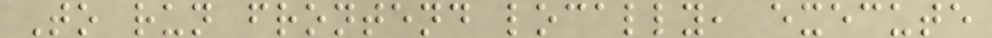To run frontend locally, execute
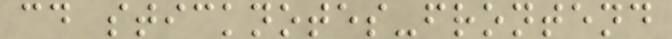cd sticknotes-frontend
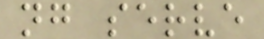ng serve
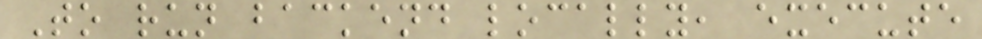To run backend locally, execute
